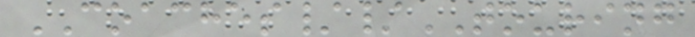COACHES//TOURING
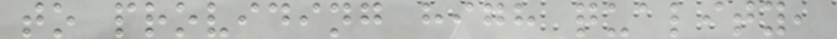to providing high quality,
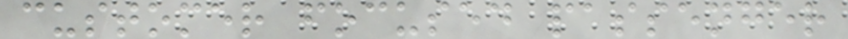customer focused passenger
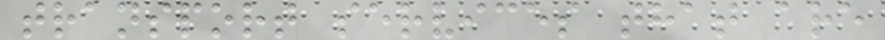transport services that are
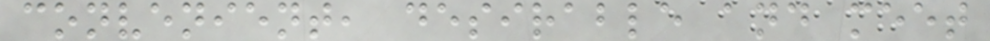convenient, desirable and meet
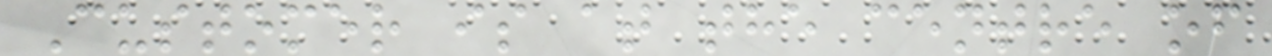Customer is at the centre of
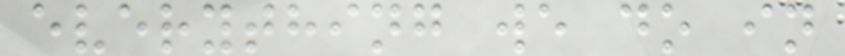everything we do in
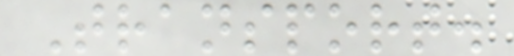Transport.
